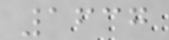1637
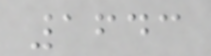1643
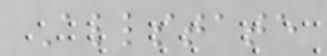Allstate
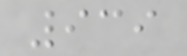939
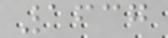1637
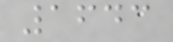1643
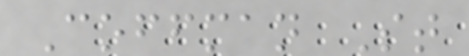Coffman St
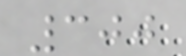300
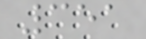351
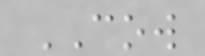COW
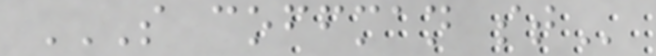S COFFMAN ST
